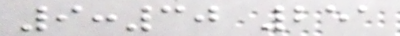9:30 251
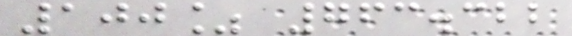100% 763.322
